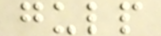gulp
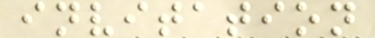invitation
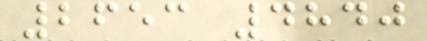2653 4840
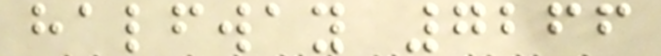halfway 7266
